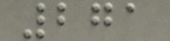271
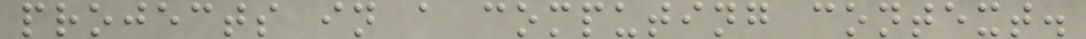projects in a computing context.
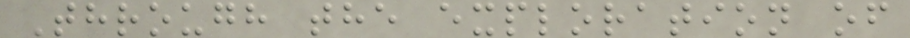Through the exploration of
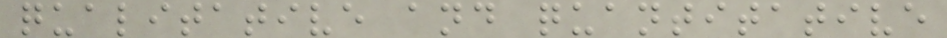qualitative and quantitative
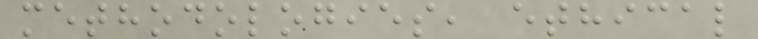methodologies, ethical
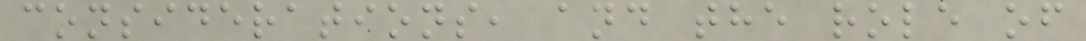considerations, and the role of
